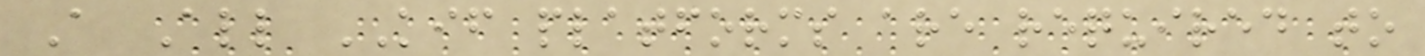A All KIF platforms are required to
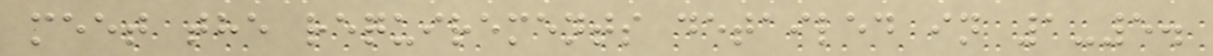meet the requirements detailed in 1-5.
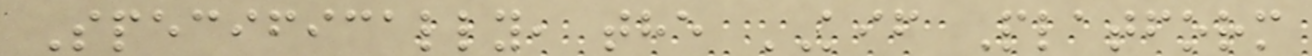Specifically, the KIF Platform
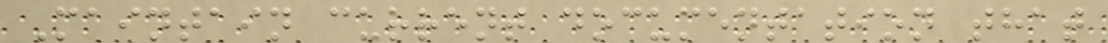Maintain current documentation that
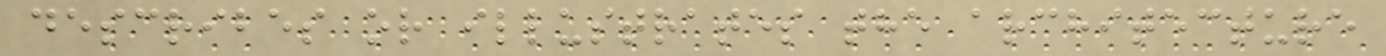describes or illustrates the architecture
